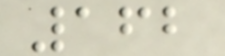162
